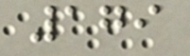179
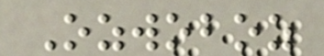Ozwoboz
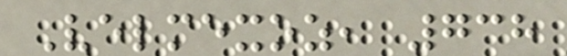Velmexoz, 738
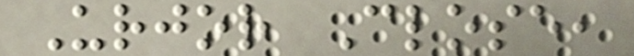Urjor Close,
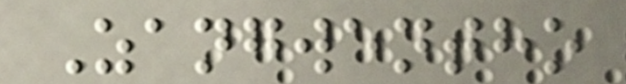Zangwentho
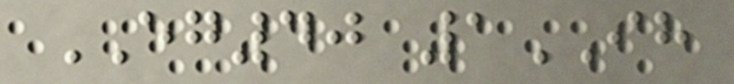EG40 1IH
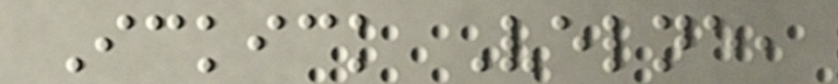Ickick Velne,
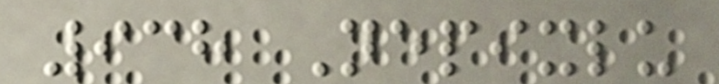938 Nepixlu
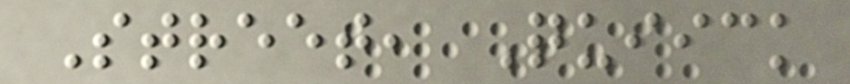Street, Quiick
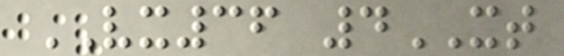VX36 4XT
